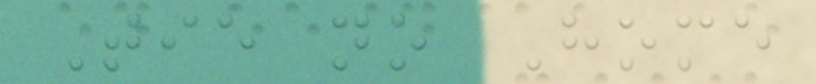Tie no Home
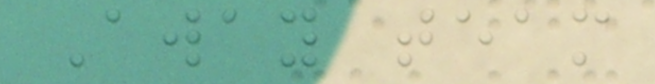Away team
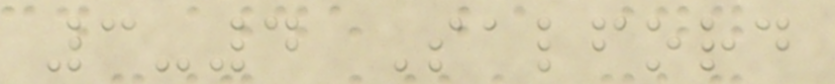3-4 Salford
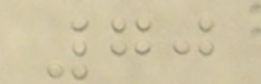70
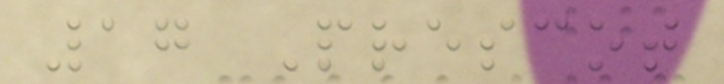17 Prescot
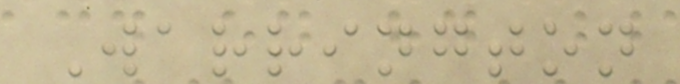Warrington
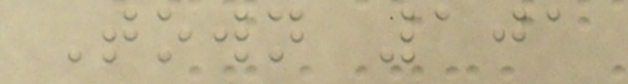Town 101
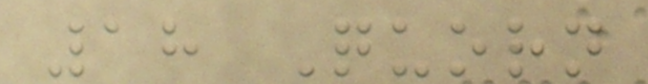18 Quorn
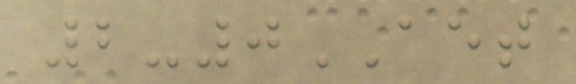2-0AET
